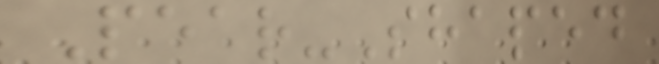Pear-Shaped
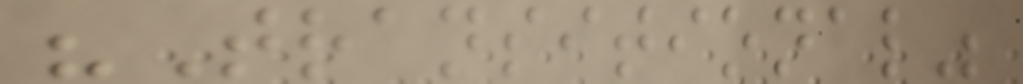"Transitional"
